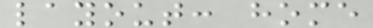layout: home
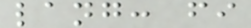lang: fi
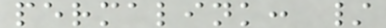permalink: /
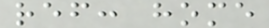ref: home
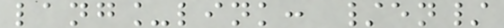lang_link: /en/
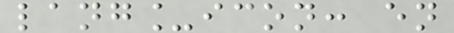lang_icon: en
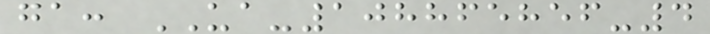ga: UA-108865856-4
